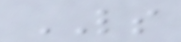LS
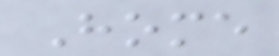Home
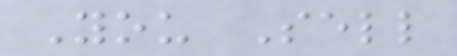You Sell
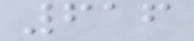616
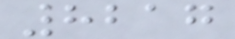8217
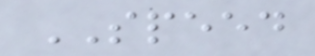SPEED
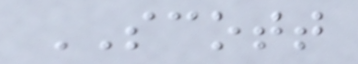SCOTT
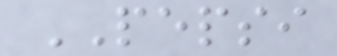PEPSI
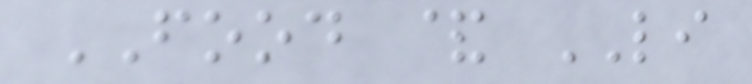FOOD & LI
